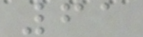61
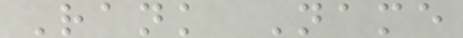Rank Name
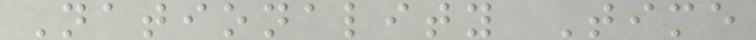Nationality Time
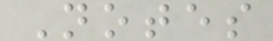Notes
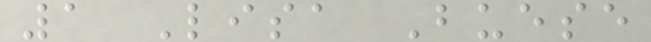1 Lisa Buese
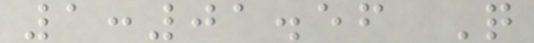1:01.56 Q
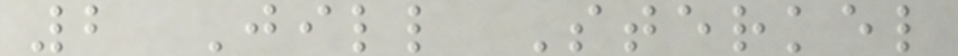2 Jill Sterkel
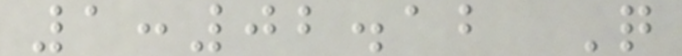1:02.12 Q
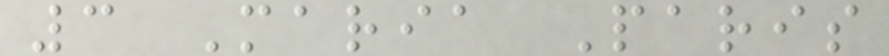3 Maria Paris
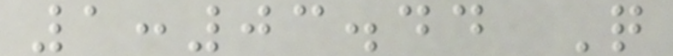1:03.44 Q
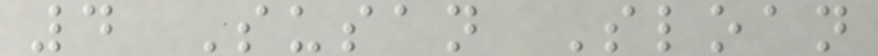4 Susan Sloan
